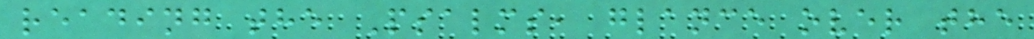reading the Psalms, glance over the
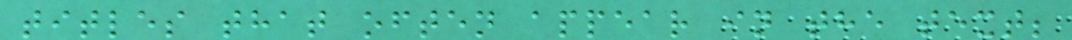titles that often appear in the text;
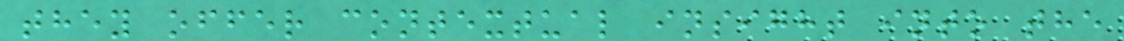they offer contextual insight into the
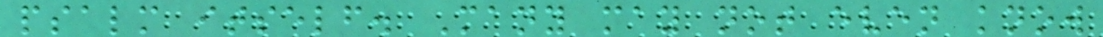psalm itself. Many may not even know
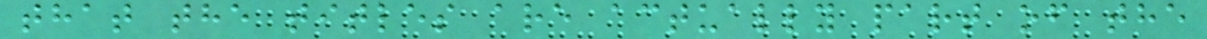that the titles are actually part of the
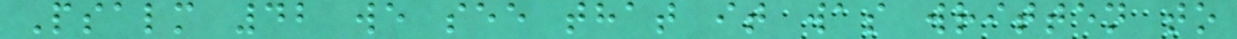Psalm 42 we see that it was written to
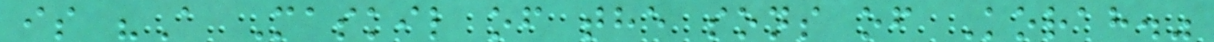is "A Maskil of the sons of Korah."
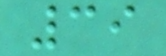39
